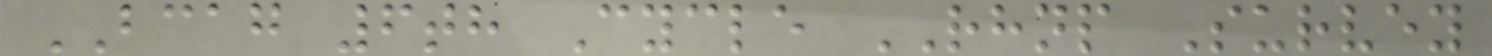BCAG 6th Cycle RHNP Survey
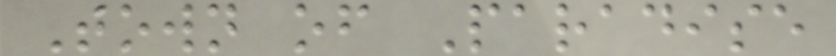Town of Paradise
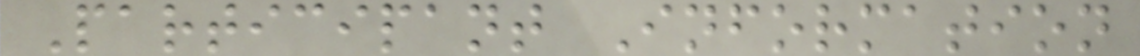Participant Information
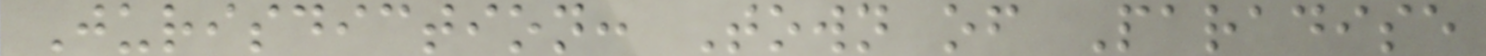Jurisdiction: Town of Paradise
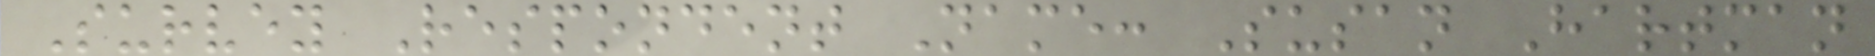Survey Respondent Name: Susan Hartman
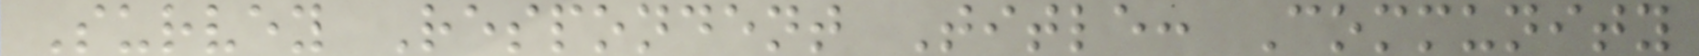Survey Respondent Title: Community
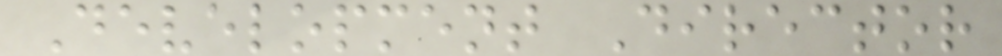Development Director
